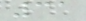31
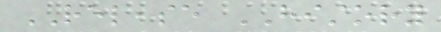RELEASE HISTORY
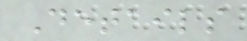Details
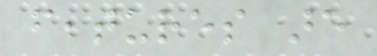features are
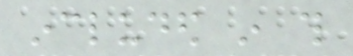included in this
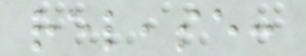release:
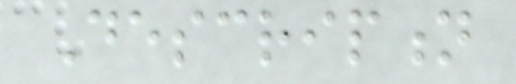Description
